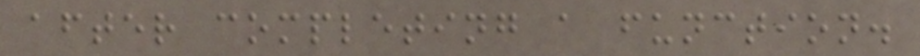after completing a function.
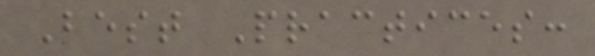Best Practices:
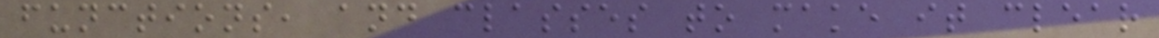functions, and classes to make it clear
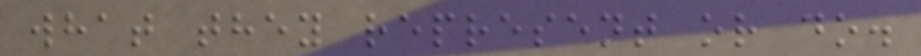what they represent or do.
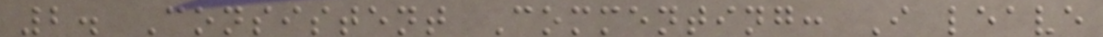2. Consistent Commenting: I leave
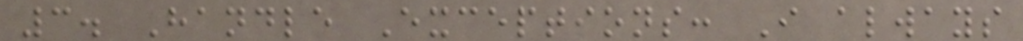3. Handle Exceptions: I always
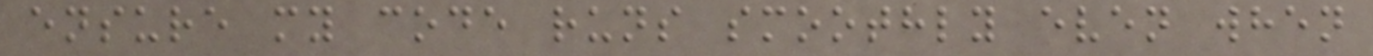ensure my code runs smoothly even when
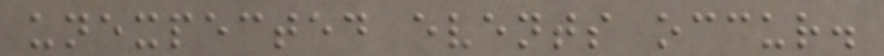unexpected events occur.
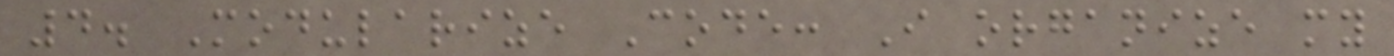4. Modularize Code: I organize my
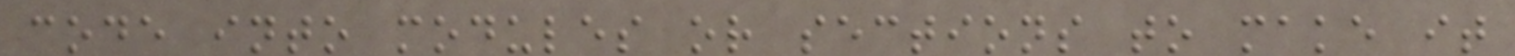code into modules or sections to make it
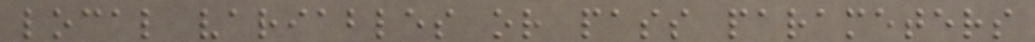local variables or pass parameters
